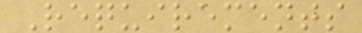Requirements
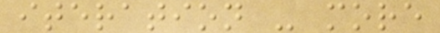iteration - more
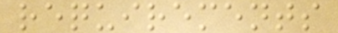requirements
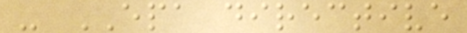- EPA directive
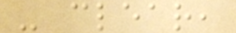- clear,
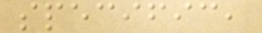specific,
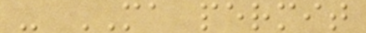- MA permit
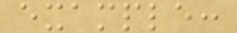example:
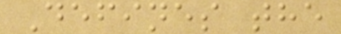Defines the
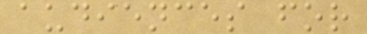audiences for
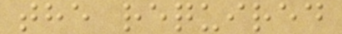the required
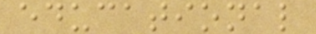educational
